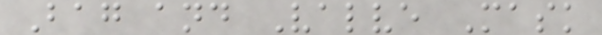Bag and Valve Mask
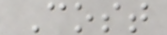Cost
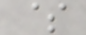$
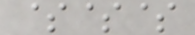$$$
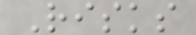Risks
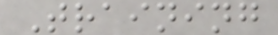Training
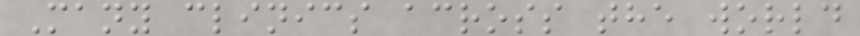Many clinics across the world
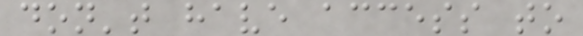don't have access to
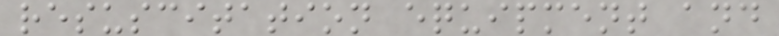resuscitation equipment and
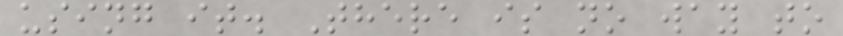using it. There is no way to
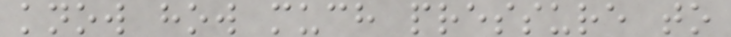know how much pressure to
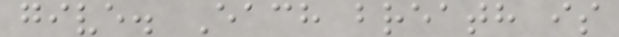give. Each breath is
